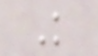K
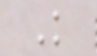K
